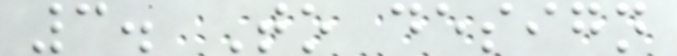3. To design
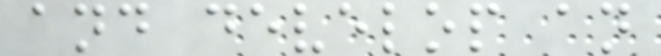and develop an
